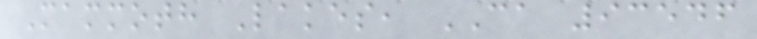Mammoth Lakes, CA 93546
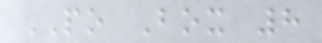PO Box 8
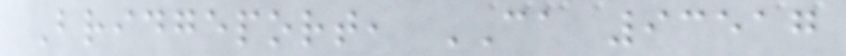Bridgeport, CA 93517
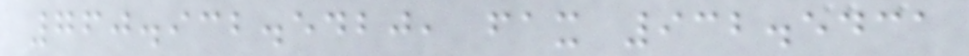760.932.5420, fax 932.5431
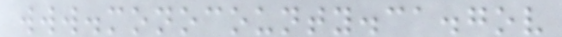www.monocounty.ca.gov
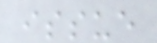issue
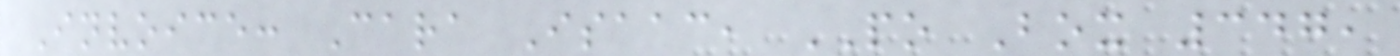Invoice: Cara Isaac, PO Box 347,
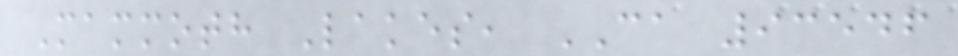Mammoth Lakes, CA 93546
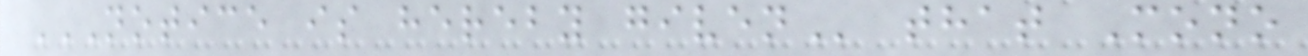NOTICE IS HEREBY GIVEN that Mono
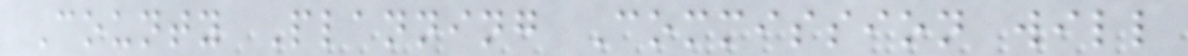County Planning Commission will
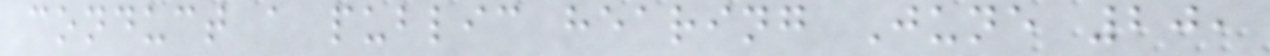conduct a public hearing June 20,
